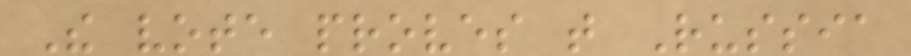The vote proves that Russia
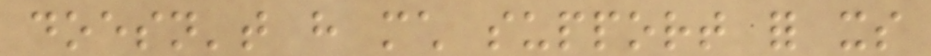doesn't have much support for its
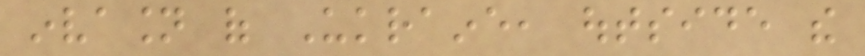invasion of Ukraine, outside the
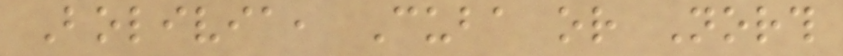Bolivia, Cuba or North
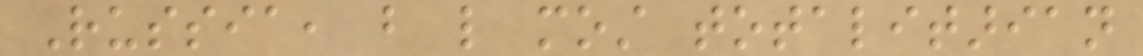Russia, but like most totalitarian
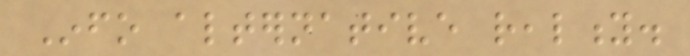Info alternative reality.
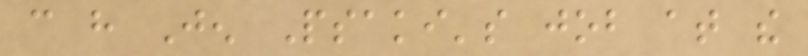can have Jen Psaki's job at the
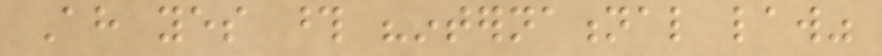Ah yes those "international law"
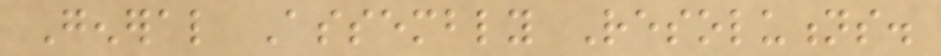General Assembly Resolutions.
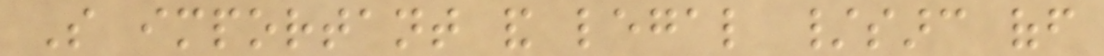So important and legal /sarc off
